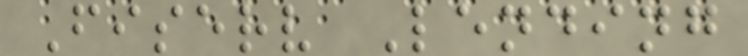Fiserv Lending
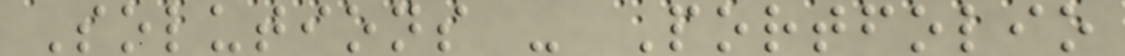Solutions - Portfolio
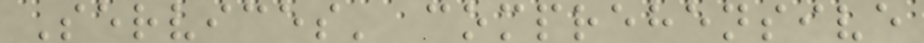Services' comprehensive
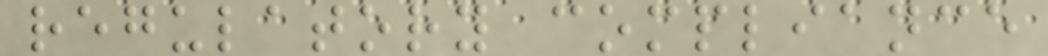regulatory compliance
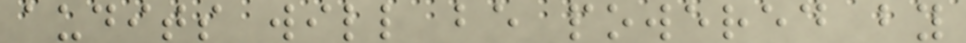audits will be powered by
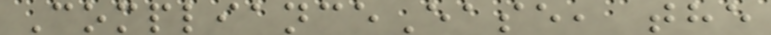ComplianceEase, the
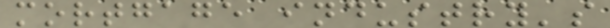mortgage industry's
